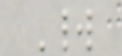World
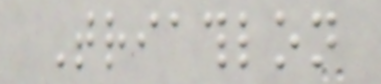Triathlon
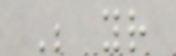Be your
